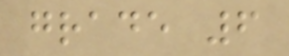grade 6
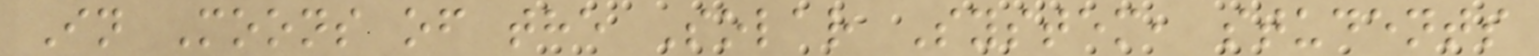In Moons of the Solar System, students
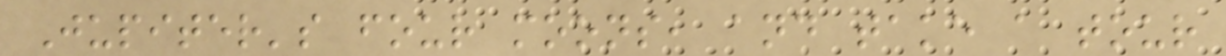Jupiter's four moons, and take a tour
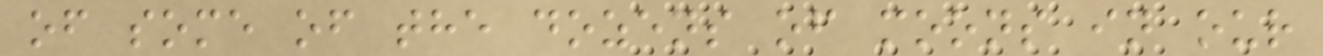of some of the dozens of moons in our
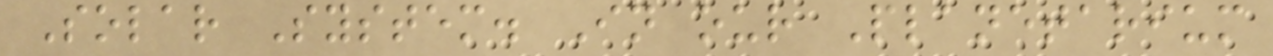Solar System. In our Planetarium
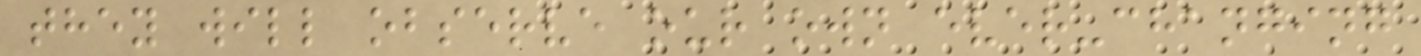they will observe our own ever-changing
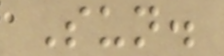Sun.
